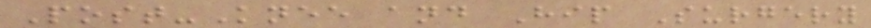Post-Knee and Hip Surgery
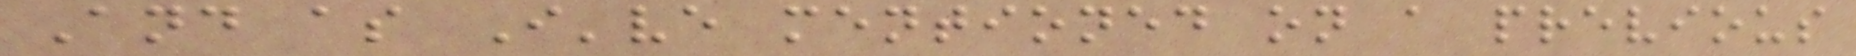And as I've mentioned on a previous
